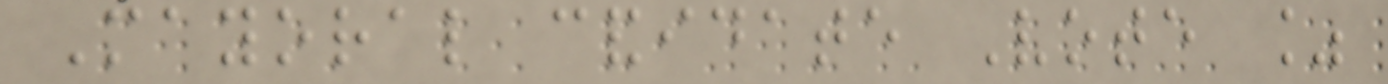Mayoral candidate Vote %
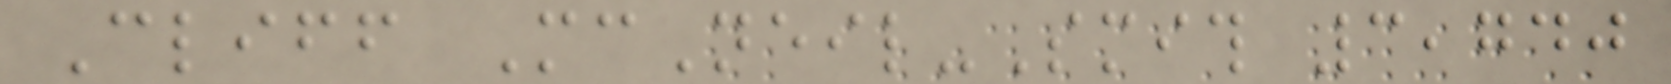Cliff McNeil-Smith 3,740
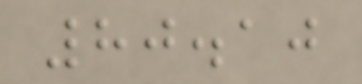80.10
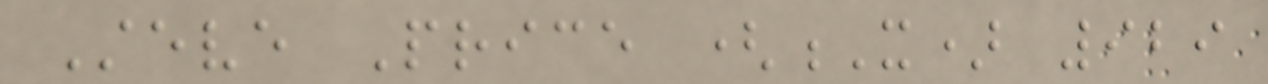Steve Price (X) 929
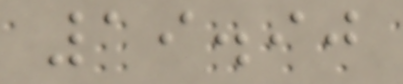19.90
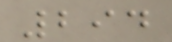294
